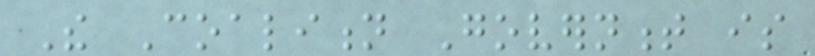The Coalition Government is
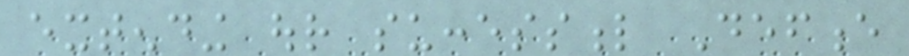extending our successful Defence
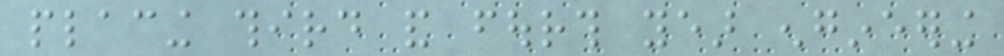placing third and fourth year engineering
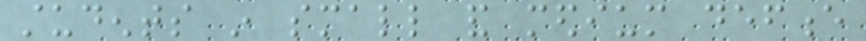students in small and medium defence
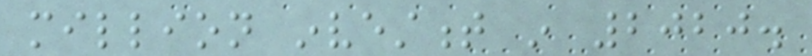million investment in 2020.
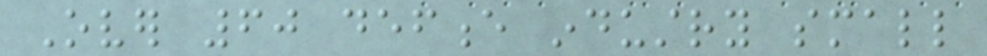Over 60 defence industry small
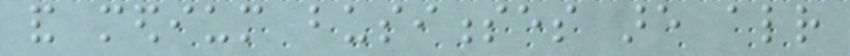and medium businesses are already
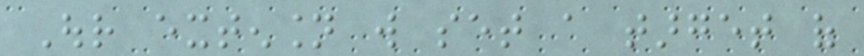Our extension will set a target of
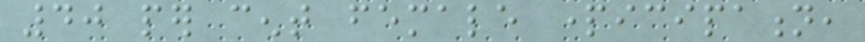40 per cent female participation,
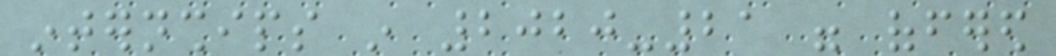internships in 2020-21 were offered
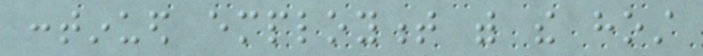continued employment with the host
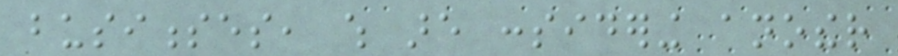businesses, which are considering another
